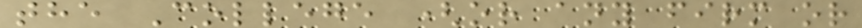the College (or any firm or
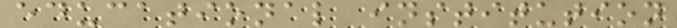educational institution
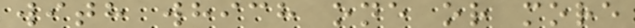with which one or more
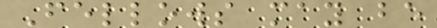Fellows may be
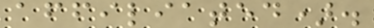affiliated).
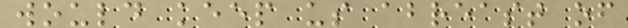would keep us abreast of
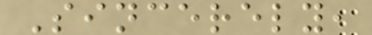Sincerely,
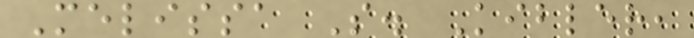Melissa S. Kibler,
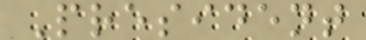President
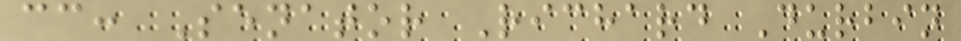cc: Senator Richard Durbin
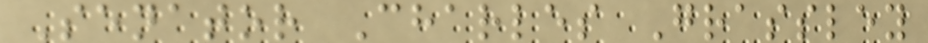Senator Charles Grassley
